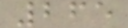265
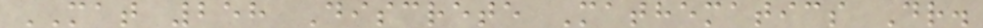MAT 258 Discrete Mathematics Dr.
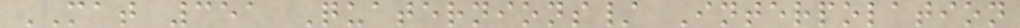MAT 351 Quaternions/ Interpolation
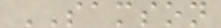SAMSON
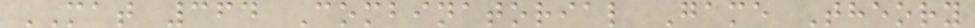MAT 364 Combinatorial Game Theory
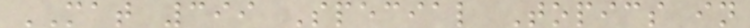MAT 399 Special Topics in
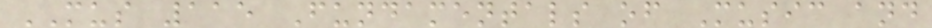MUS 115 Fundamentals of Music and
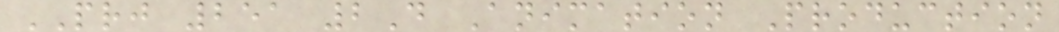PRJ 251 2D Animation Production
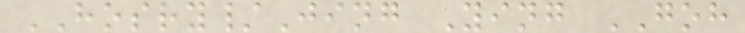HOSRY/Jing Ying GOH
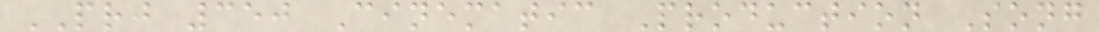PRJ 350 Cinematic Production Song
